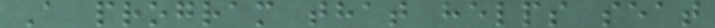A program that helps seat
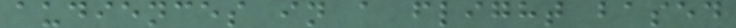audiences in a flight based
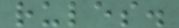rules.
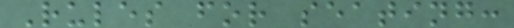Rules for seating:
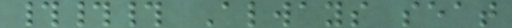### Always seat
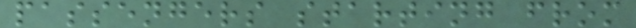passengers starting from
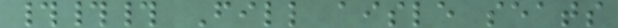### Fill aisle seats
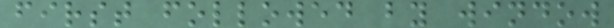first followed by window
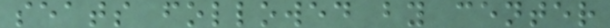seats followed by center
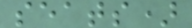seats)
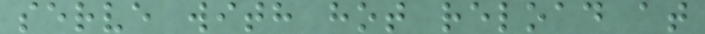serve with hot reload at
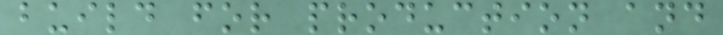build for production and
